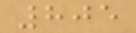805
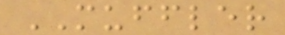MUFFLER
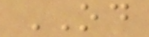OD
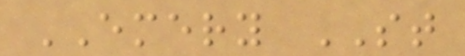EMERY ST
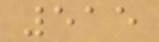515
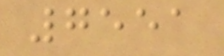7551
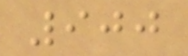900
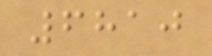6810
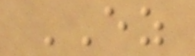EZ
